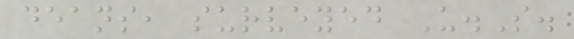deans, surveyed U.S.
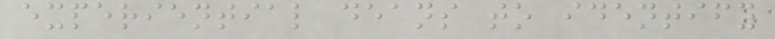experiential deans to identify
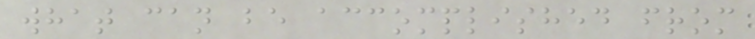what can be accomplished from
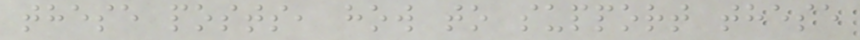these posts, how to support these
